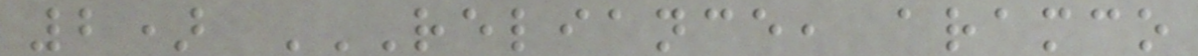2) RELIANCE, ARAMCO
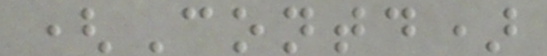(Contd)
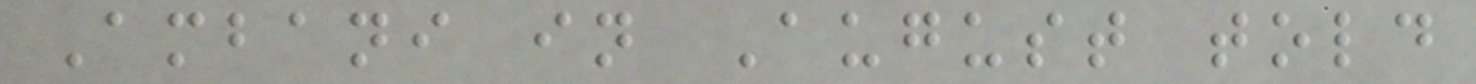Ambani in August told
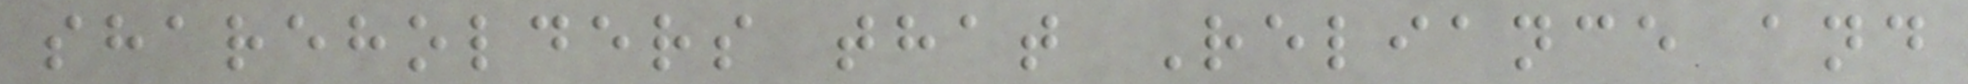shareholders that Reliance and
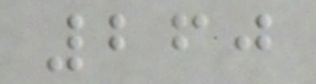260
